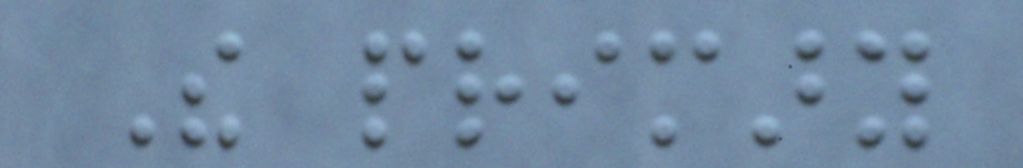The primary
